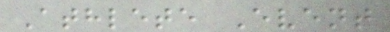Athlete Event
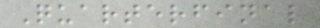Quarterfinal
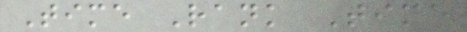Time Rank Time
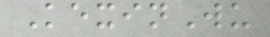KexinWu
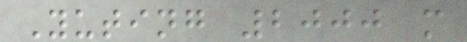Yuting 2000 m
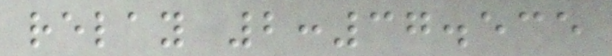relay 2:37.535
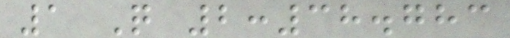1 Q 2:38.783
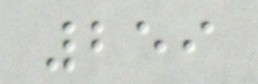259
